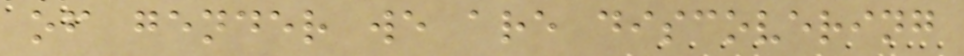of gender we are discovering
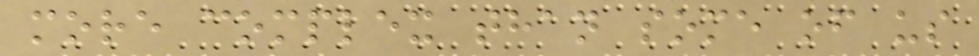more complex than some of us
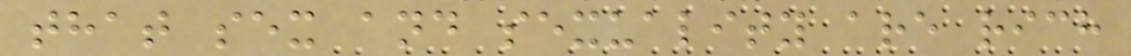that sex and sexuality are rich
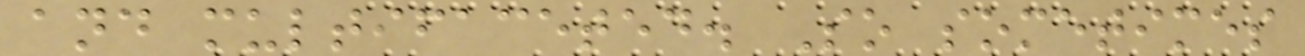and multifaceted. So sometimes
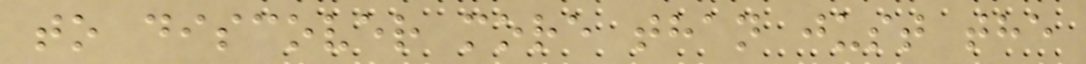to discover more than just the
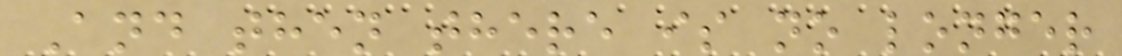And then there is no longer
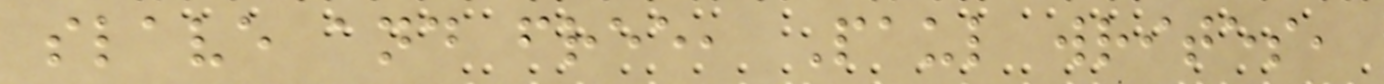slave and free, Paul writes,
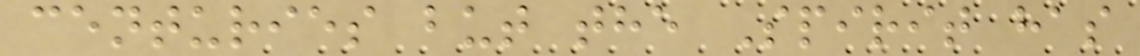centuries but the Spirit has
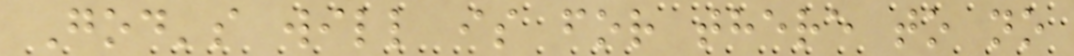God's will is for there to no
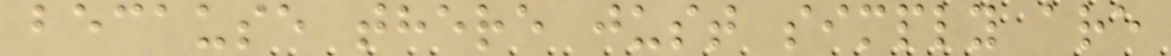because there just simply are
